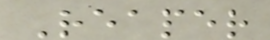Reaper
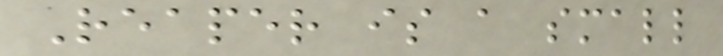Reaper is a small
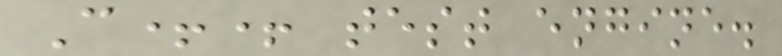C++ test engine.
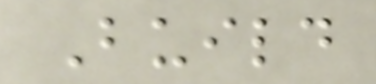Build
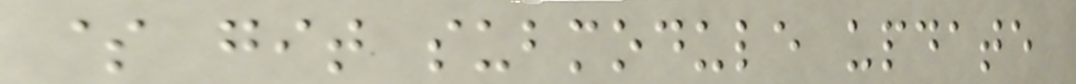$ git submodule update
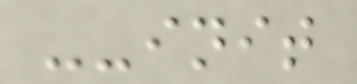--init
